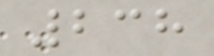238
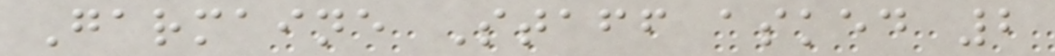Garmaine Staff asked 2
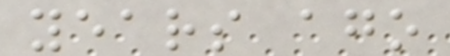years ago
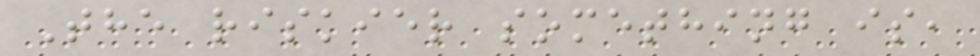The riskier something is,
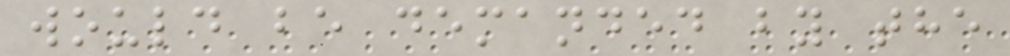would be demanded by the
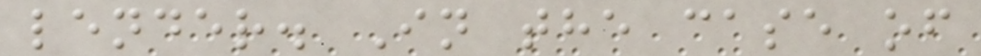lender. In the case of
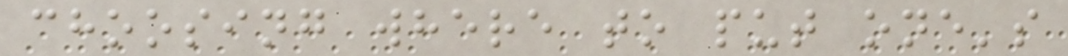choosing where to put one's
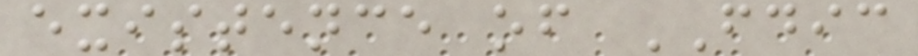existence of FDIC
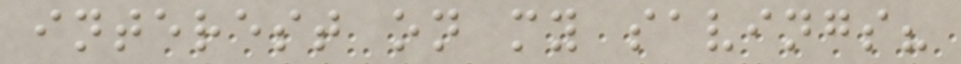interest on my savings?
